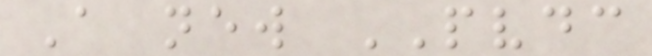A new PVDC
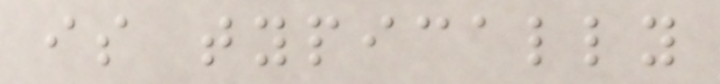is typically
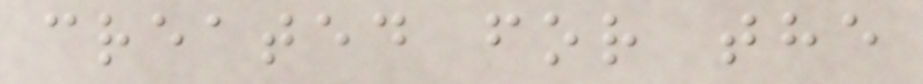created for the
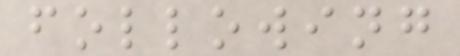following
